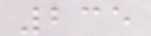235
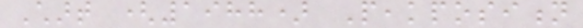Chart (1988) Peakposition
